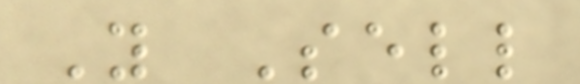You Sell
